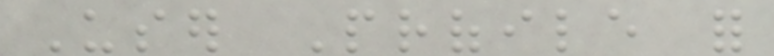User Profile for
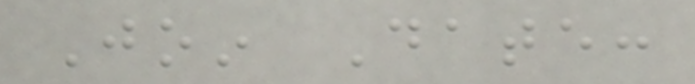Join Date:
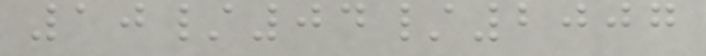10/04/2007
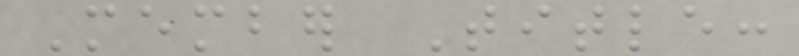Member Title:
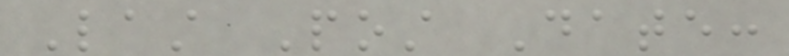Last Post Date:
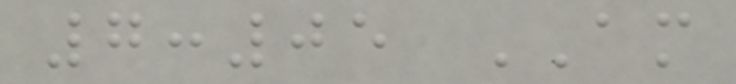7:05 AM
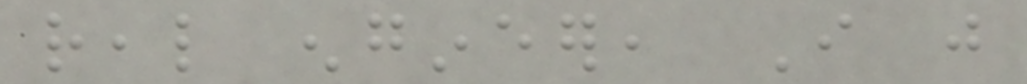real engineer, I just
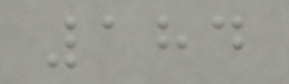184
